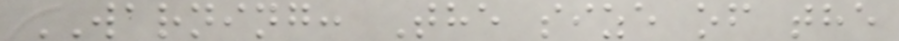WARNING: The size of the
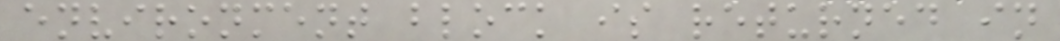environment block is returned in
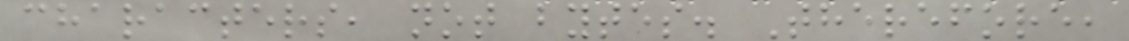characters, not bytes. Therefore,
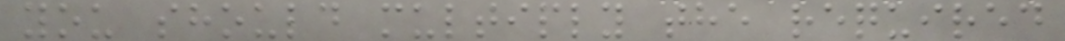you should multiply the required
